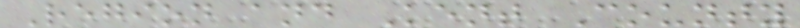Region and Kent County
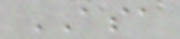ASA
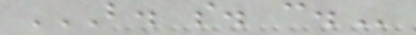B. S. C.
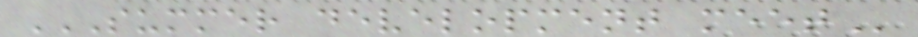SUMMER DEVELOPMENT MEET
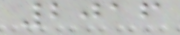2016
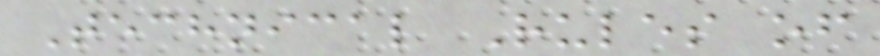Technical Rules of
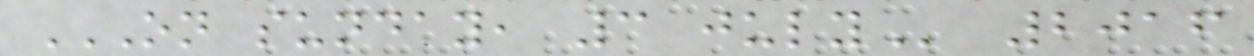ON SUNDAY, 3 JULY 2016
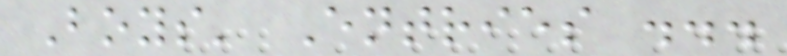Boys' Entries ...
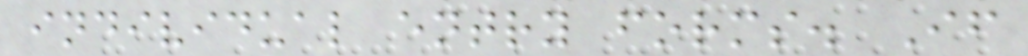individual entry forms. If
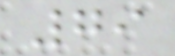79
